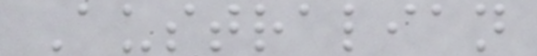Australian
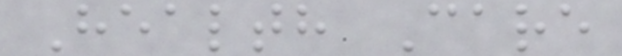Health Care
